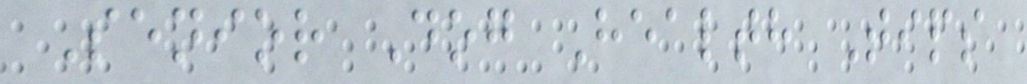Senior Dog Health Tips
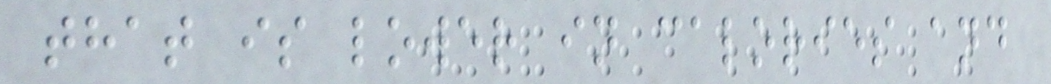that is lower in calories and
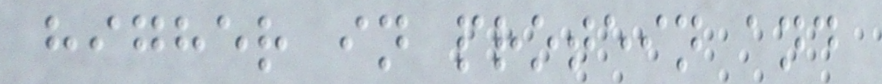higher in protein and
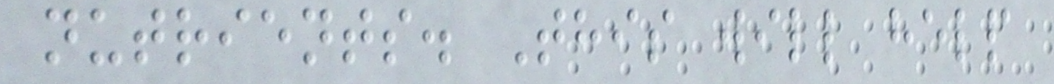nutrients. This will help
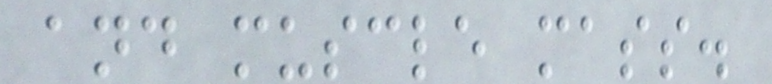and muscle mass.
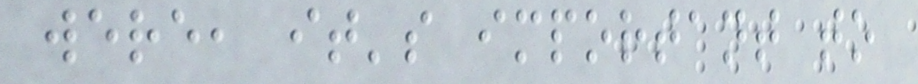were, it's important to
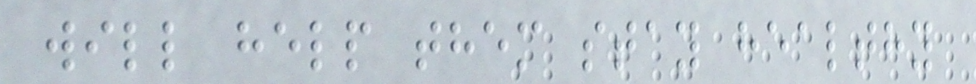will help them stay healthy
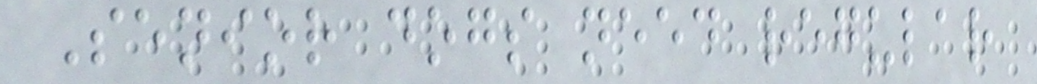Senior dogs need regular
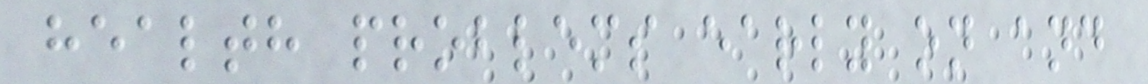health problems early on and
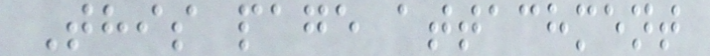This page attachment
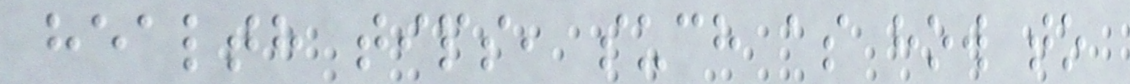health tips, such as how to
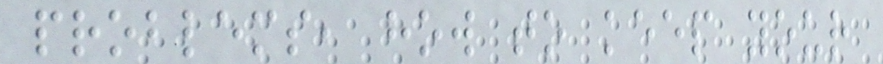problems, how to keep your
